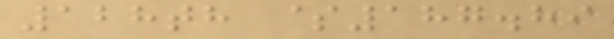128th $187.89
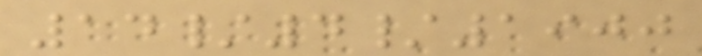14/4/1900
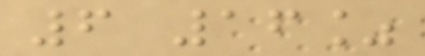6 16%
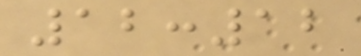12:12
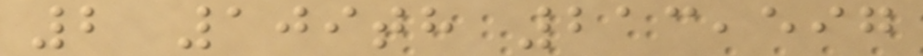2 109th 213,597
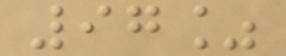97%
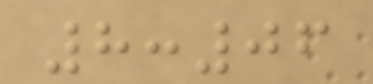8:06
